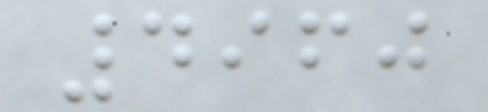4960
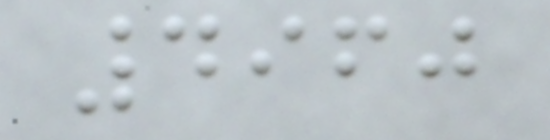4960
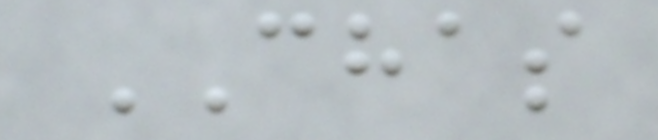CHAS
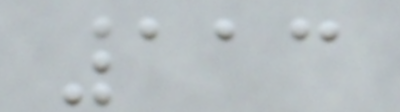113
